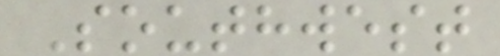Southwest
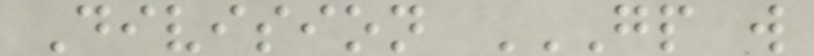Division GP W
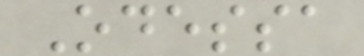Odessa
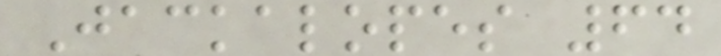Jackalopes 64
